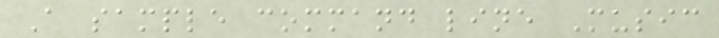A sample command line Music
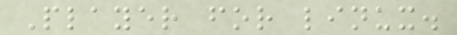Player for linux.
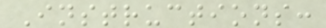Instructions:
